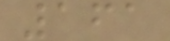161
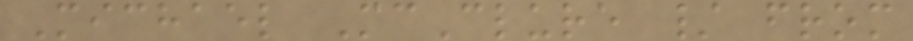Michael McClure / from
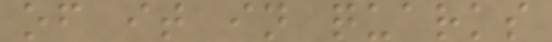of it in quarks
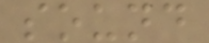sound
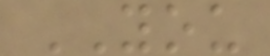YOU
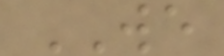WE
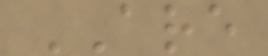ARE
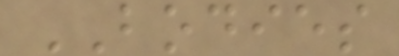BODIES
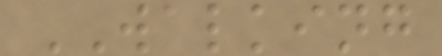WALKING
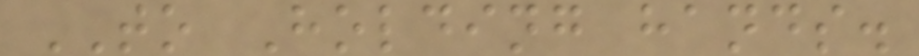TO Holding hands.
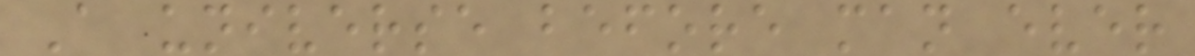A universe before man ever
